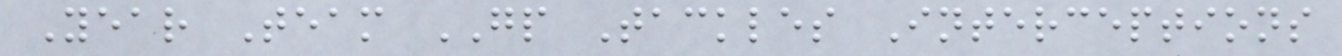Year Team GP Tackles Interceptions
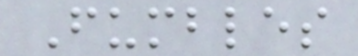Fumbles
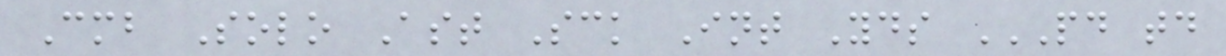Cmb Solo Ast Sck Int Yds PD TD
